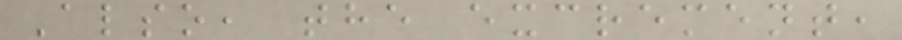Also, the excrement,
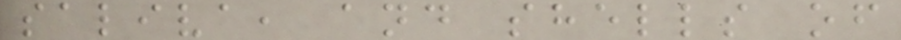saliva, and shells of
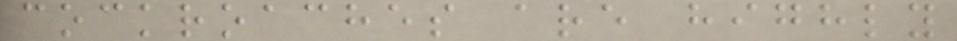cockroaches are highly
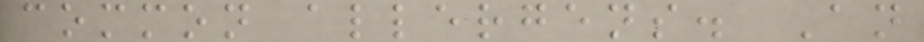common allergens. An
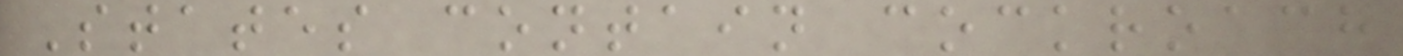States contain cockroach
